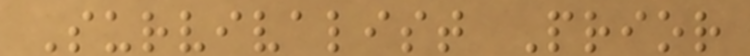Survivalist Prior
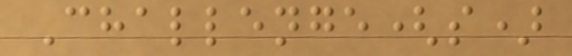Challenge(s)
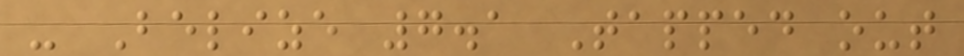- Belize 7.1 Tapped out
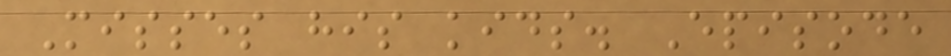Misses his kids. Episode
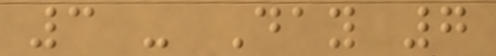3 - Day 7
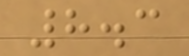8.3
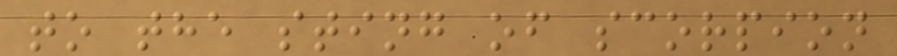to the sting of scorpion
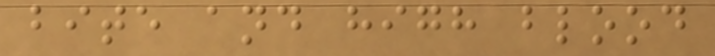bite and high blood
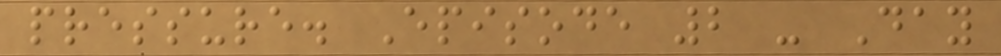pressure. Episode 2 - Day
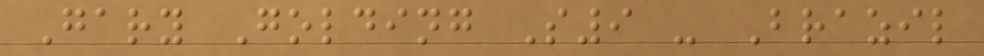Gary Golding S9 - Brazil
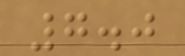7.0
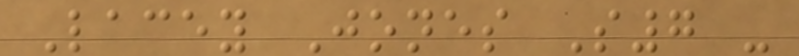Lacey Jones S7 -
